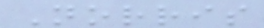Norris
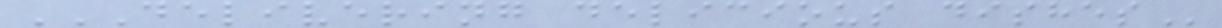DELIVERING DELICIOUS DISHES
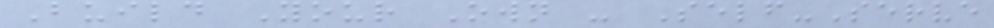Build Your Own - Self-Serve
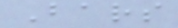Bars
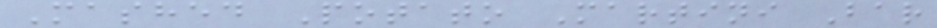Mashed Potato Martini Bar
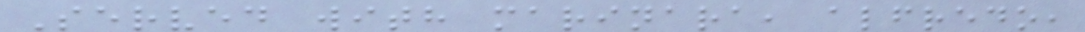Served with marinara, alfredo,
